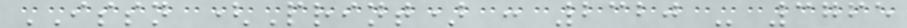ISSN (Print) : 2320 - 3765
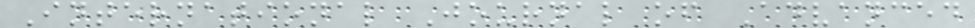International Journal of Advanced
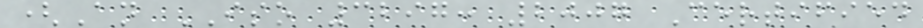(An ISO 3297: 2007 Certified
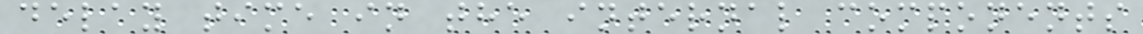delay time in the internal components
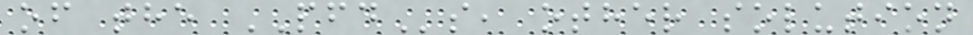of the PFDs, other solution
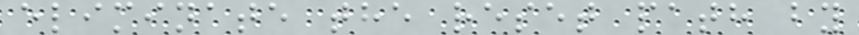eliminate the reset path by
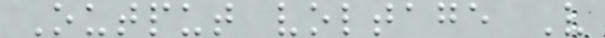Output voltage V
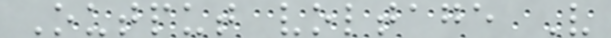Output voltage V
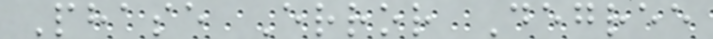Phase Error Degree
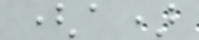(a)
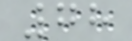78
